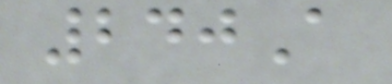240A
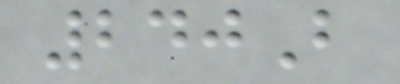240B
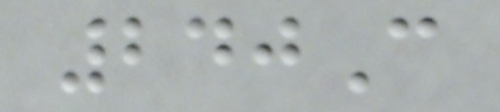240C
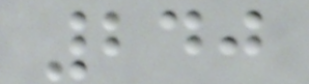240
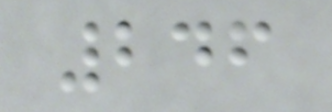246
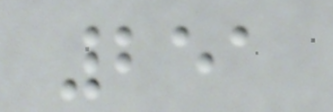251
